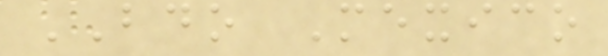BDO Mexico
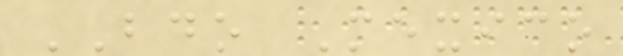BDO Mexico
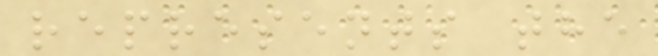represents the
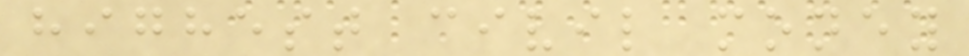highest civil money
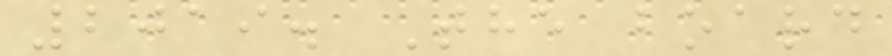2019. The board
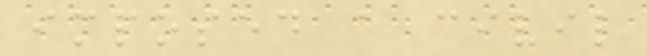imposed a civil
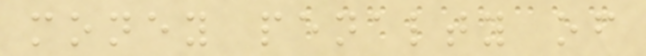money penalty of
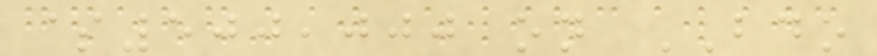$500,000 on BDO
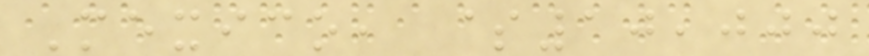Mexico, $10,000
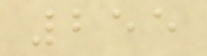255
